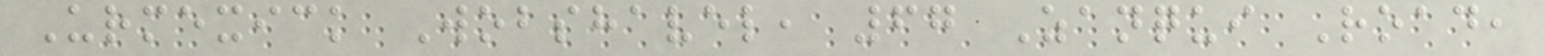Urmexick Wobshavel, 67 Zanqui Road,
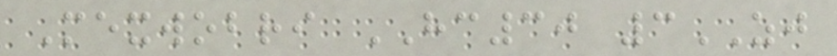Mexwobri HC30 3ZJ
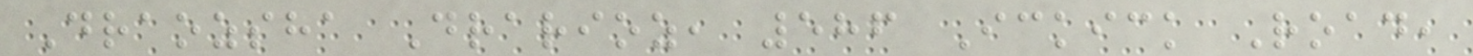Draozsha Drarioz, 586 Ickick Road,
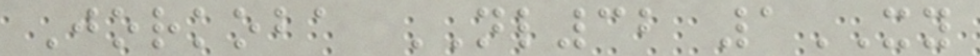Jorkoba NL32 1XY
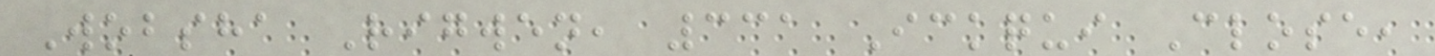Wobsha Rigwen, 331 Ickqui Close,
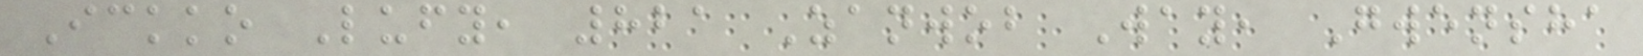Ickko Lufy, 821 Zanwob Way, Gwensha
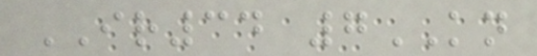IR34 7KN
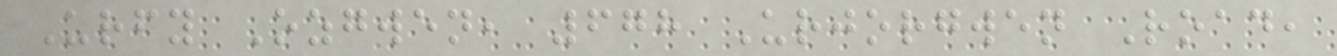Urfy Ozgwen, 678 Urjorgwen Road,
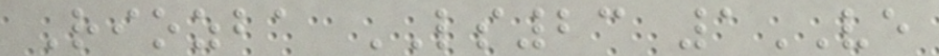Riozba LS23 1VE
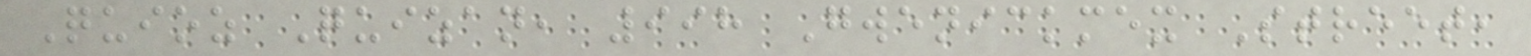Quioz Quizan, 998 Gwenickmex Street,
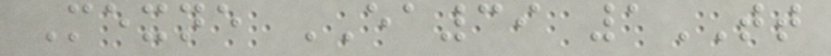Mexne EA39 1TT
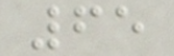65
